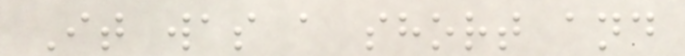It was a short and
